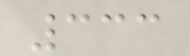333
